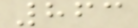863
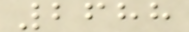2688
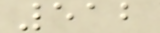512
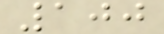100
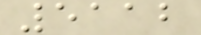5112
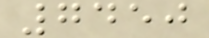7450
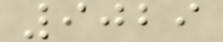9029
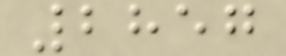2857
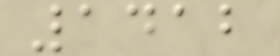1412
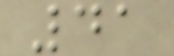41
